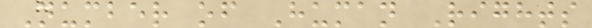Number of Human Rights
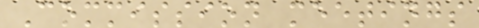Commission meetings
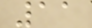11
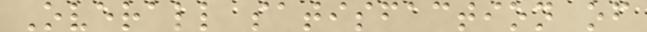Overall satisfaction of
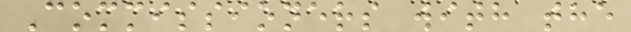Commissioners with the
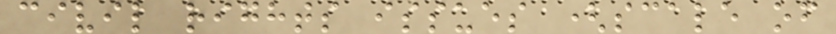civil rights issues (scale of
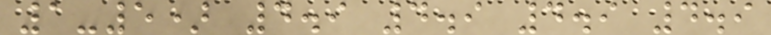1-5) 4.9 4.9 4.9 4.9
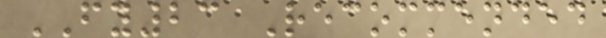FY23 Recommended
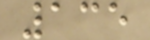135
